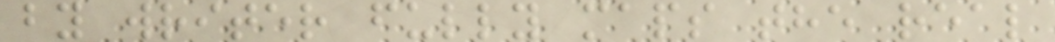by writer fully maps the real
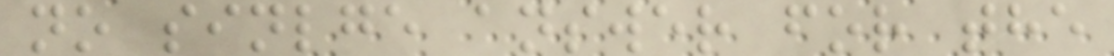no sinlge answer for the
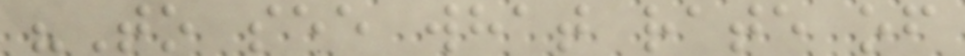"To see what rate of
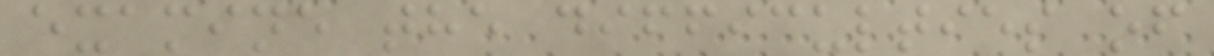examine the difficulties of
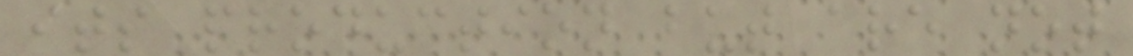its production but are not
